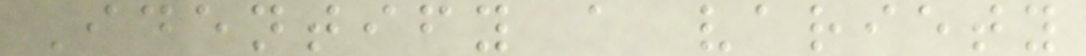Identify a variety
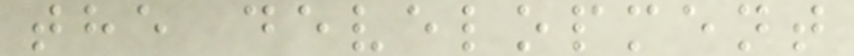the development
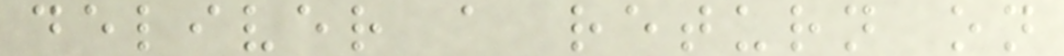deliver a return on
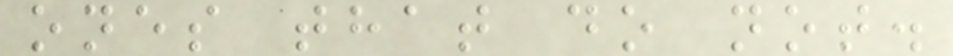ones that do not.
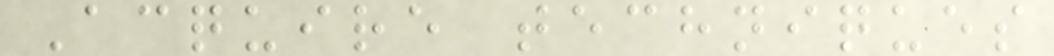Acquire techniques
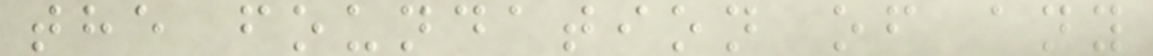the foundation of any
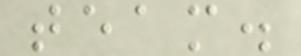team.
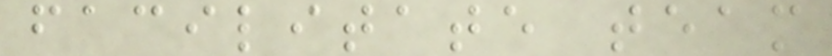facilitate team
